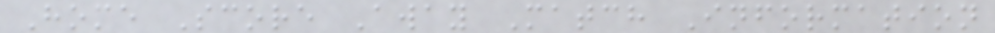Home Score Away Match Information
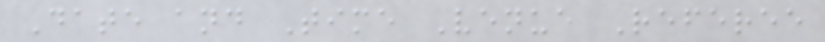Date and Time Venue Referee
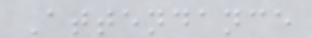Attendance
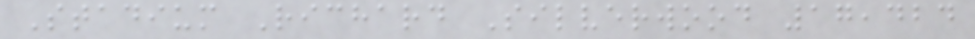Stadium Richard Silverwood 17,424
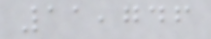11,746
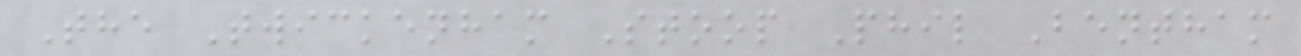The Twickenham Stoop Phil Bentham
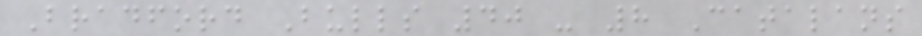Bradford Bulls 40 - 8 Catalans
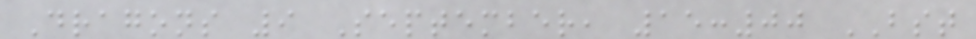Dragons 9 September, 15:00 BST
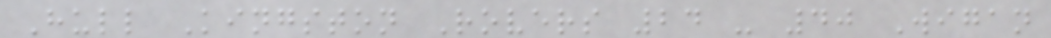Hull Kingston Rovers 24 - 40 Wigan
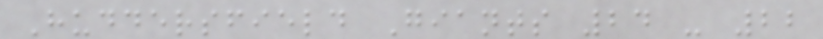Huddersfield Giants 24 - 22
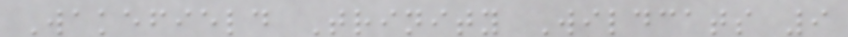Wakefield Trinity Wildcats 9
